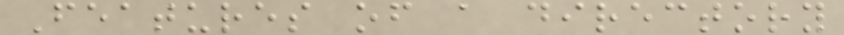Features of a directory
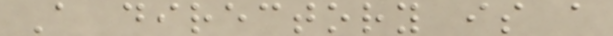A directory is a
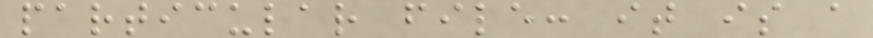particular file: it is a
